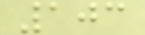103
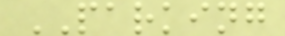PARKING
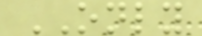ONLY
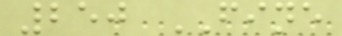250 FINE
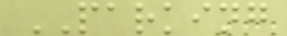PARKING
